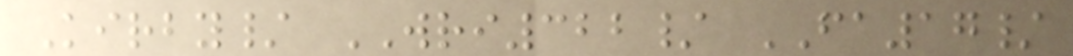Kirby/ WRI322/ FA17/
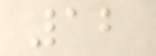12
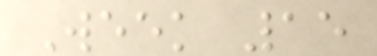Week 15
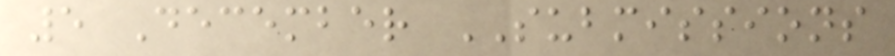5 December SUBMISSIONS
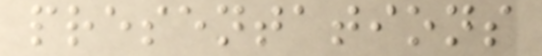presentations
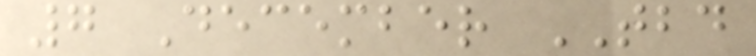7 December TBD
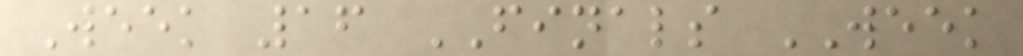Week 16 FINALS WEEK
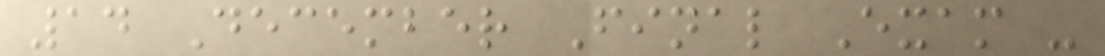14 December Final Exam -
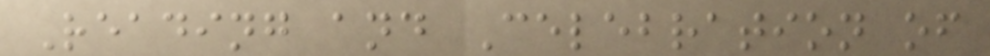Reading and Celebration of
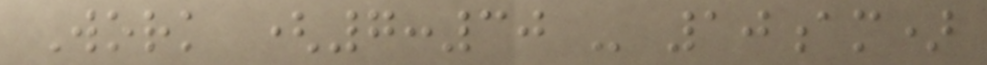Work (7:30 - 10am)
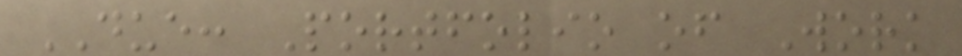DUE: Portfolio of Work
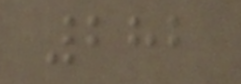282
